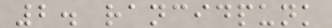2. rancidpunk
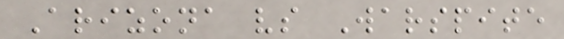Arizona vs Warspite
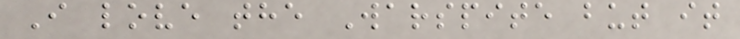I love the Warspite but it
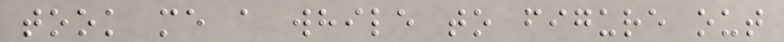took me a while to figure out
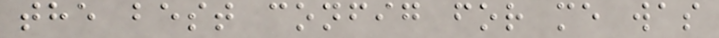the best config for me was
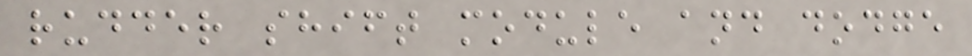rudder shift module and dodge
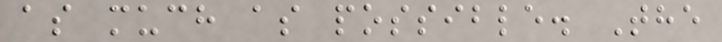as much as possible. The
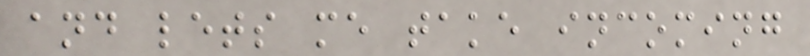and lets me take incoming
